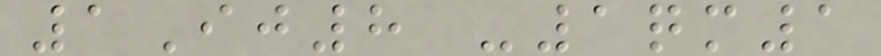1Ij8 -1qm1
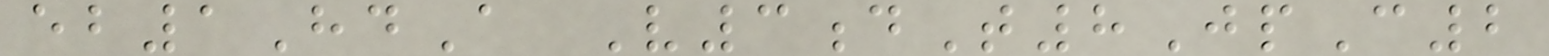eb1HdA V3dT8JpC2
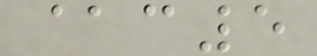@c5
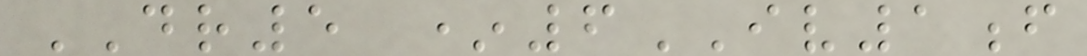DR5 *6IV1f
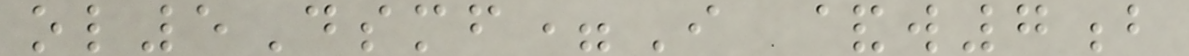ol5Dsmf=I &w7b
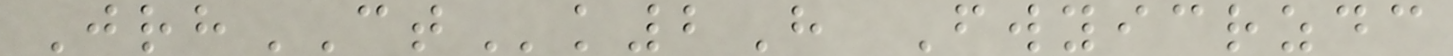JrhCTk2H Fwyicrzdc
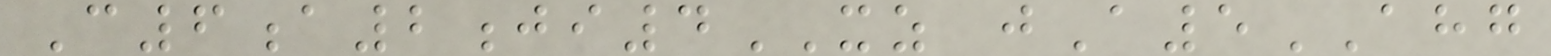C6a2ji4XZ jA5AHG
